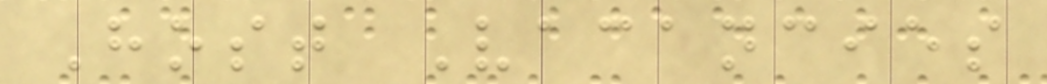Host Vacancies
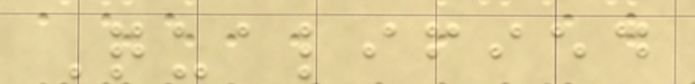Qualified
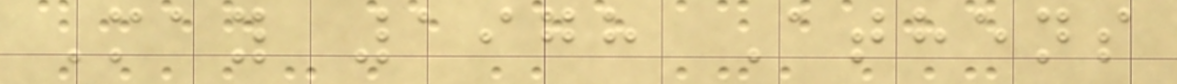May 1978 Athens
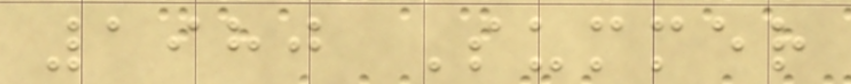1980 Summer
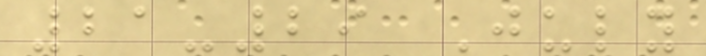21-29 July
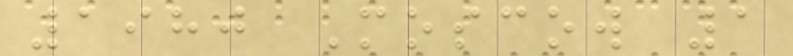1980 Moscow 1
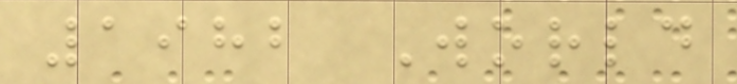1982 World
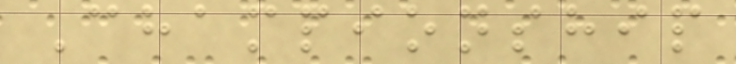Championship
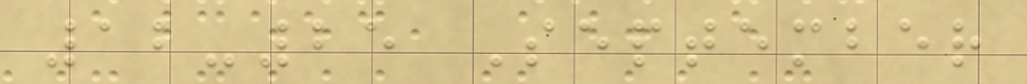12-25 September
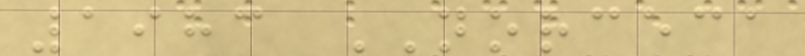1983 NORCECA
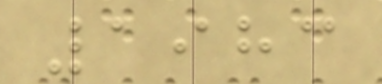1983
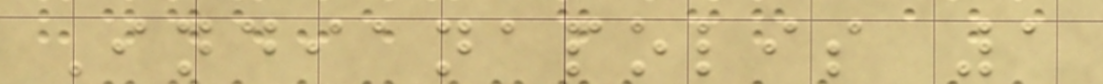Indianapolis 1
